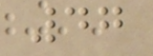47
